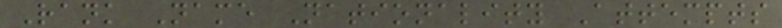Rank Name Nationality Attempts
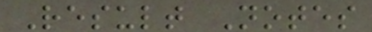Result Notes
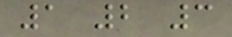1 2 3
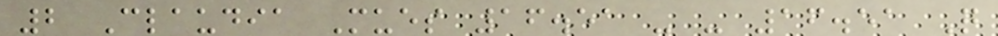2 Claudia Mues 16.51 - - 16.51 Q
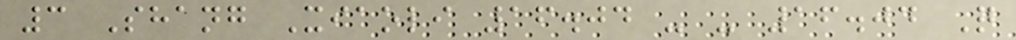3 Shang Xiaoli 16.04 - - 16.04 Q
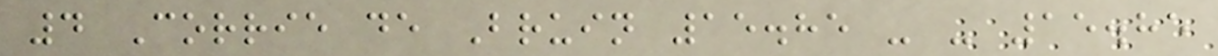4 Corrie de Bruin 15.85 - - 15.85
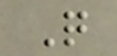Q
